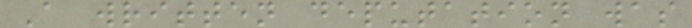A written deputation was
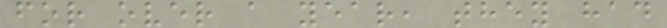for over a year, they had
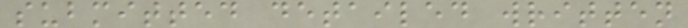submitted detailed written
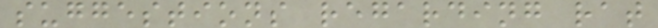suggestions regarding rat
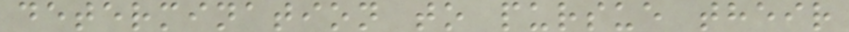determination to pursue their
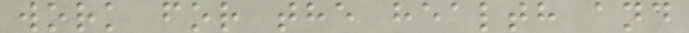work for the health and
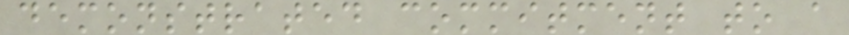demonstrated commitment to a
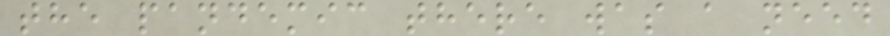the pandemic there was a need
